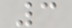3
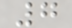7
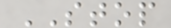STOP
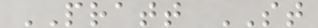PRATT ST
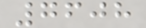7608
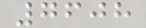7608
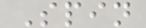Spin
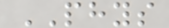PHYS
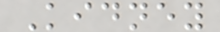Kidney
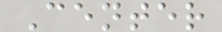Center
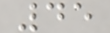45
